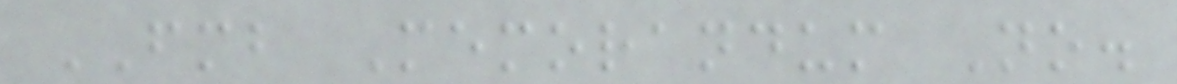FMB Memorandum No.
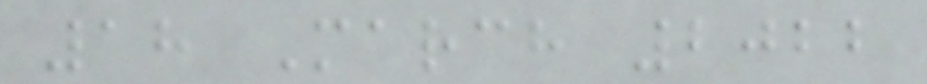18 March 2022
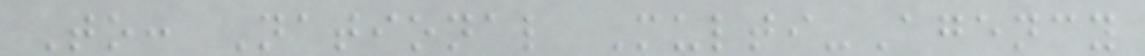To: National Multi-Agency
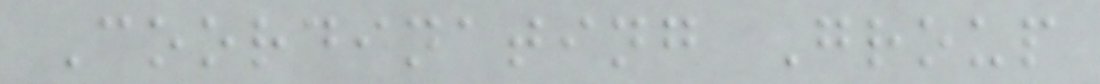Coordinating Group
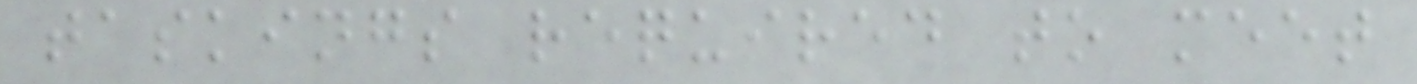taskings required to meet
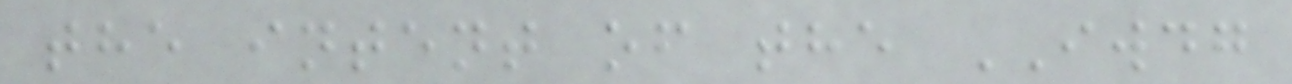the intent of the IWDG
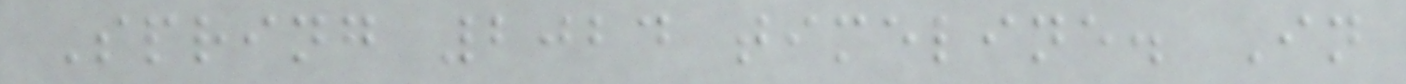Spring 2024 timeline. In
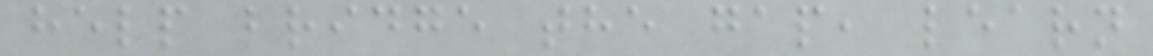help bridge the gap, learn
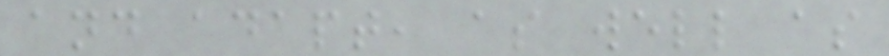and adapt, as well as
